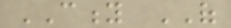CITY OF
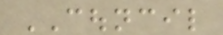COUNCIL
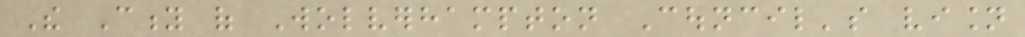The City of Wolverhampton Council's vision
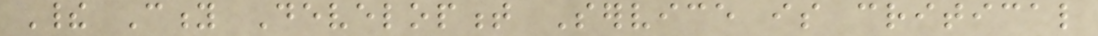Their City Development Service is critical
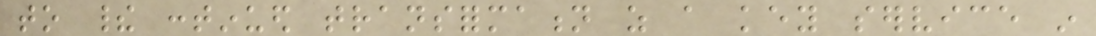to their continued transformation as a key service in
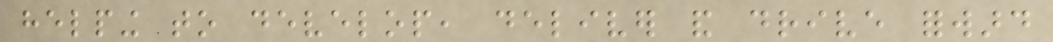helping to develop, deliver and drive forward
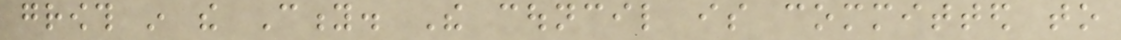growth in the City. The council is committed to
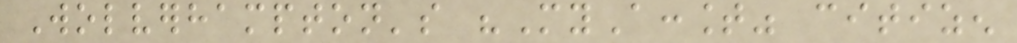Wolverhampton's "MyAccount" citizen
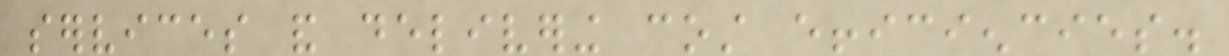services and delivering cost efficiencies.
